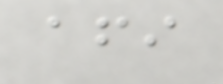afi
